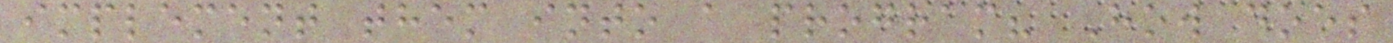implement them into a program? How does
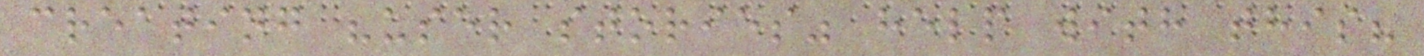creating "user stories" help with this?
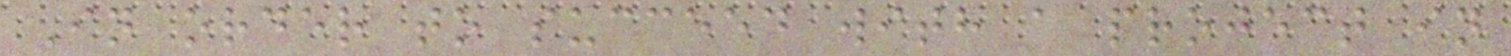In order to succeed with a project in
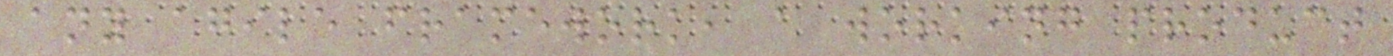any agile framework, a working product
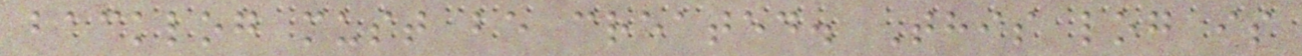backlog must be created. This log is
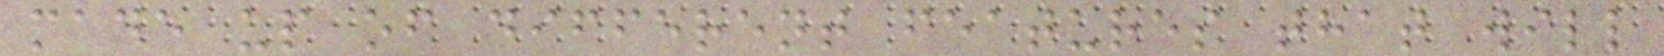made up of different features that will
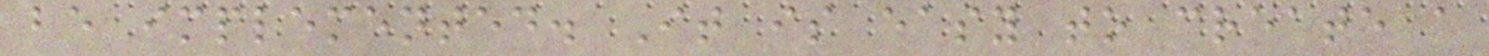be implemented. It is easy to create a
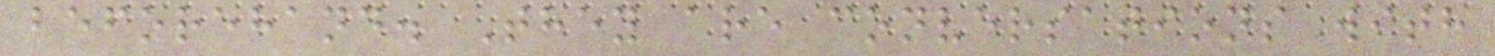beforehand. They are conversations with
